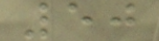50
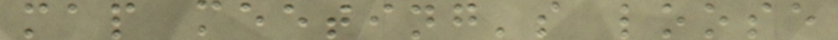map meeting's loose
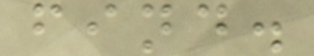find.
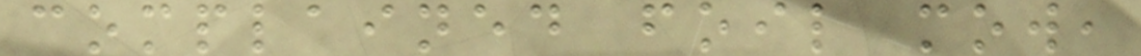complained foil mow,
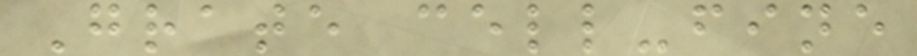Grate cell-fine
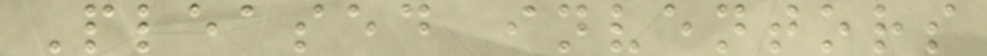Pleased inventors
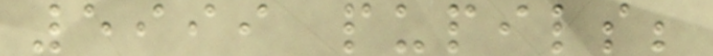5999 pupils;
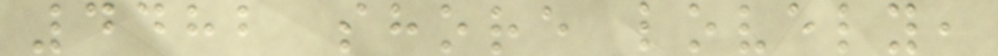4482 shore lovely,
